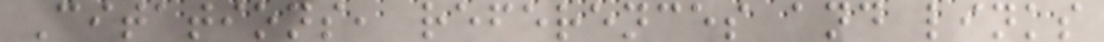Citations, references and links
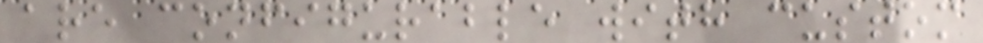are configurable with custom
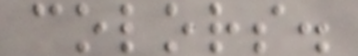colors.
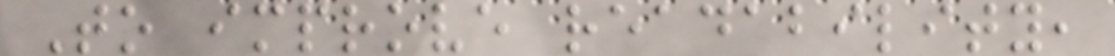To improve readability,
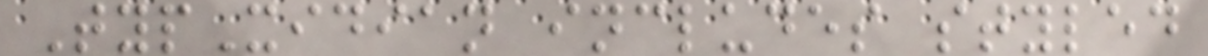TypXidian includes styled
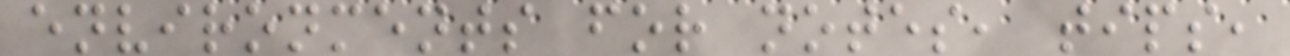environments for notes, tips,
